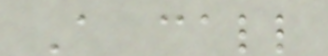A call
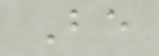Be
